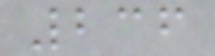236
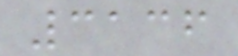3136
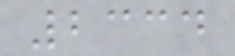2334
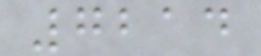7214
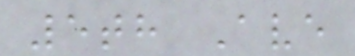5th Ave
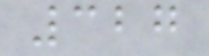327
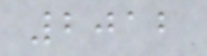2012
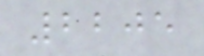2205
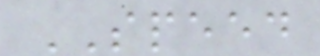SPEED
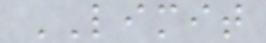LIMIT
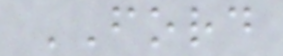FORD
